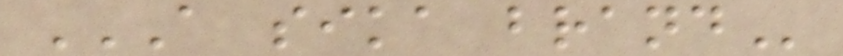A SIKA BRAND
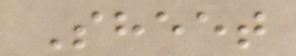Sheet
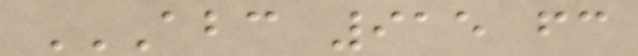ABC 915 FC
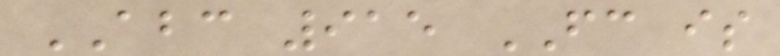ABC 915 FC is
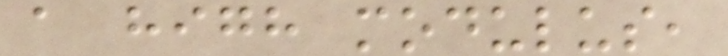a high modulus,
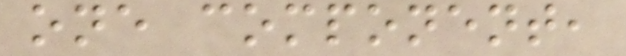one component,
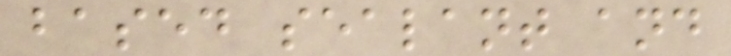based sealant and
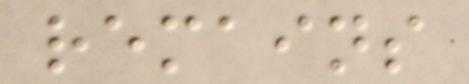remains
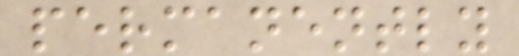permanently
